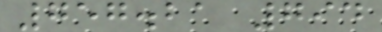757.21 794
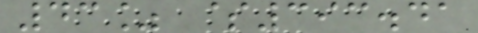43% $393.41
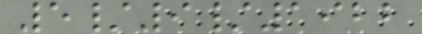5/9/1922
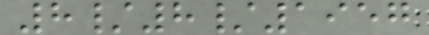8/8/1957
